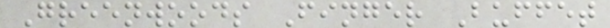Greenwoods Finger Buffet
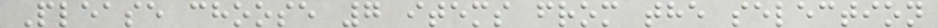Please choose 7 items from the selection
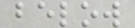below
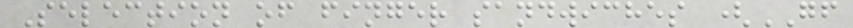Selection of finger sandwiches (GF
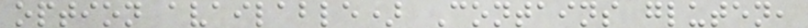option available) Contains gluten,
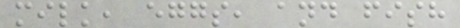milk, eggs, and fish
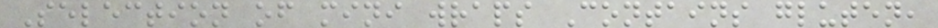Selection of mini wraps Contains gluten,
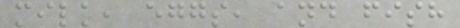milk, eggs, and fish
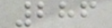286
